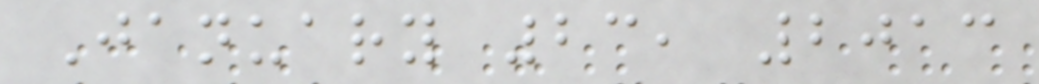January 23, 2013
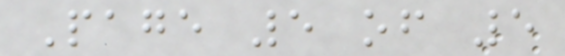Page 5 of 5
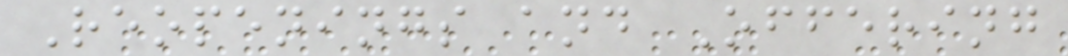Reopenings and Offering
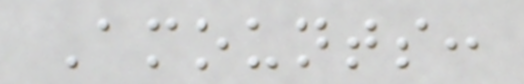Amounts:
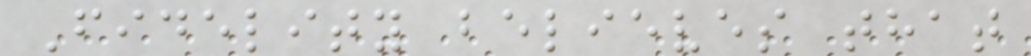Fidelity believes that
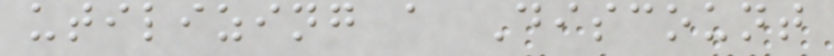utilizing a Discount
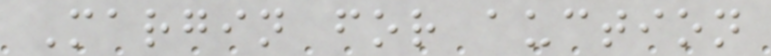Margin for auction
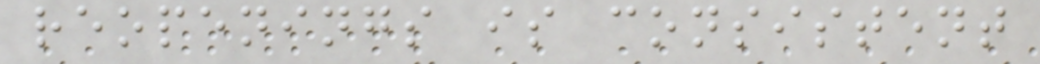reopenings is consistent
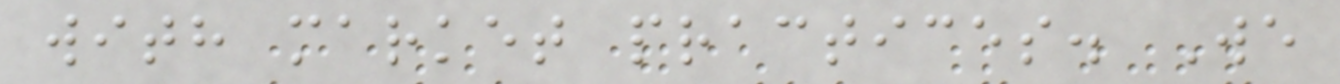with market practices. We
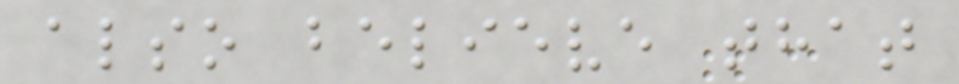also believe that
